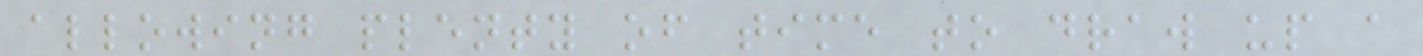allowing plenty of time to draw up a
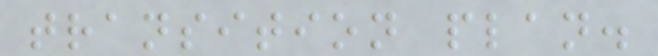transition plan.
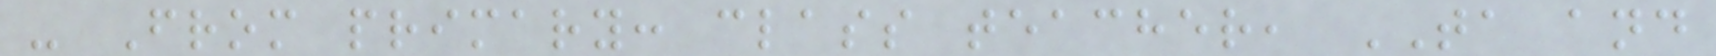- From primary: class teacher, TA and
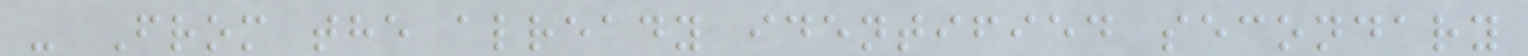- From the already identified secondary
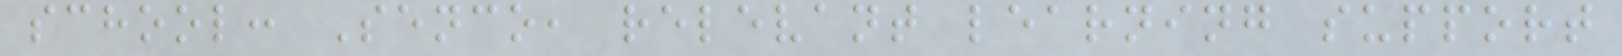school: Senco, relevant learning support
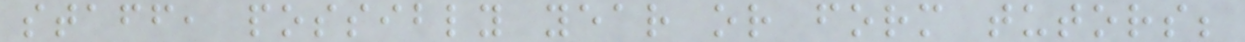staff, possibly year or form tutors;
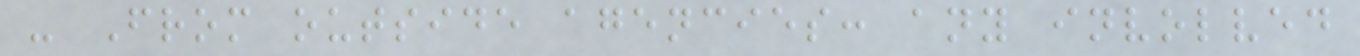- From outside agencies: any involved
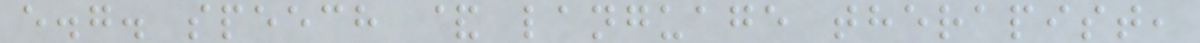e.g. speech & language therapist,
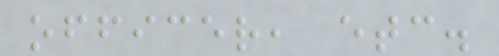officer, etc.
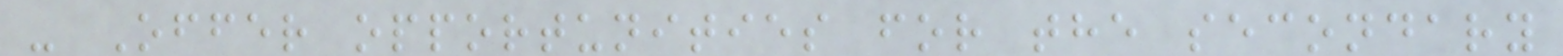- Offer opportunities for the secondary
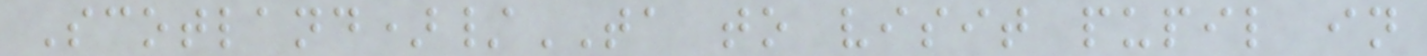Scotland)/TA to visit pupil in
